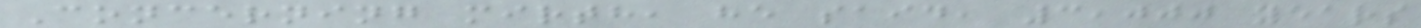Concerning mirth, he said, 3,000 years
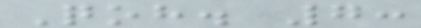Qoh. 7:
